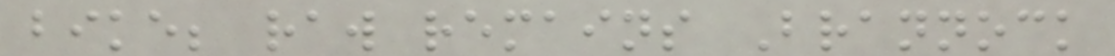bike; raw remains Brannock
